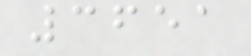3651
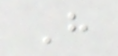H
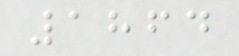1864
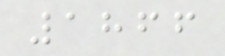1866
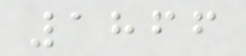1866
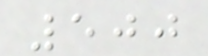500
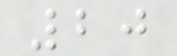20
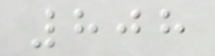808
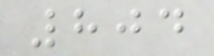804
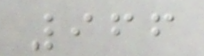966
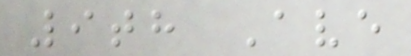9th Ave
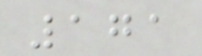171
